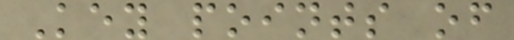Key points of
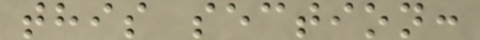this section:
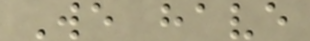We have
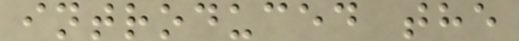introduced the
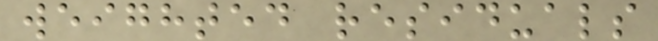weighted residuals
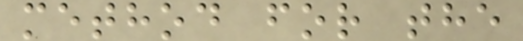method for the
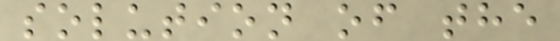solution of the
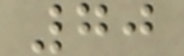70
